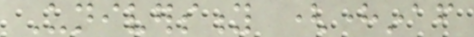University (hereinafter
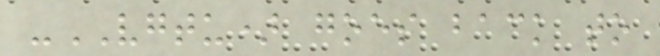-VGTU) goes back to
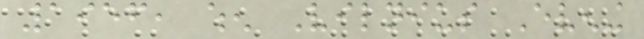1956, when Vilnius Evening
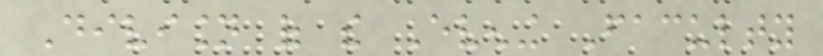Division of the Evening Faculty
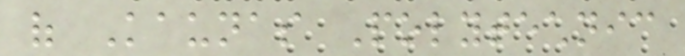of Kaunas Polytechnic
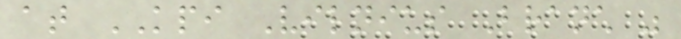at KPI Vilnius Branch was
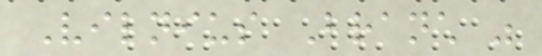Vilnius Branch was
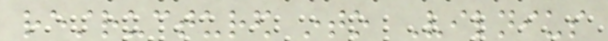restructured into Vilnius
